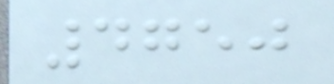4750
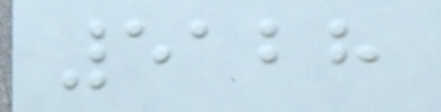5128
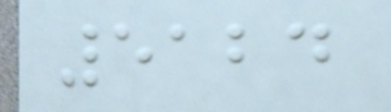5124
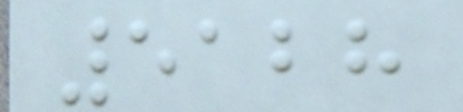5128
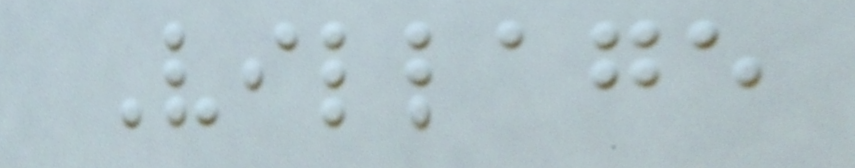Village
